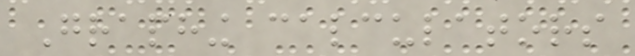Graphing calculators
